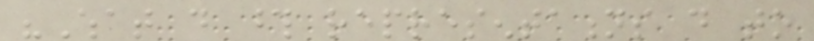"What do those representations do to
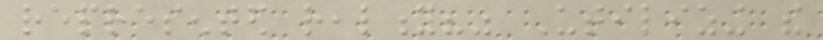represented reality?" Utilizing the
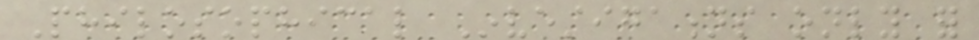Philosophical Investigations only for
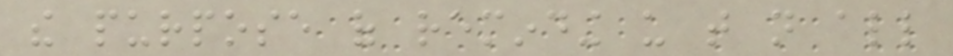the purpose of reminding us that not all
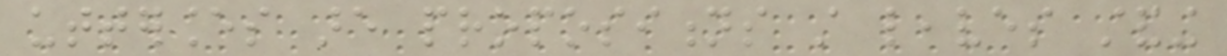utterances are propositions still leaves standing
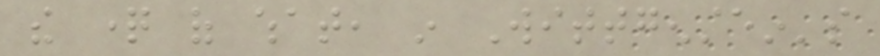the question of what, in Wittgenstein's
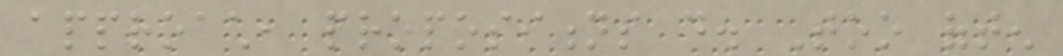approach, propositions do. Too often
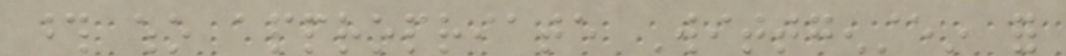those who appropriate Wittgenstein for
